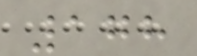178
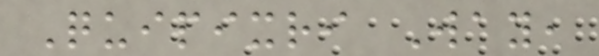Quipixri Way,
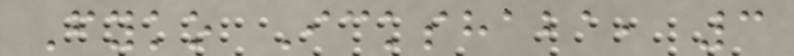Fyko Ickshaba, 3
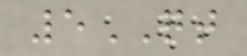5QT
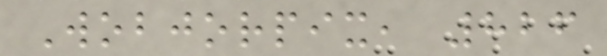Wobjorpix, 826
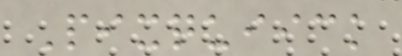Pixquiick
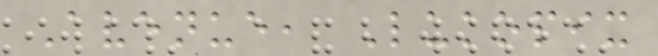Avenue, Lukopix
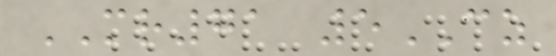MR71 5CZ
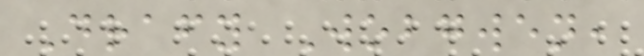Drafy Wobgwen,
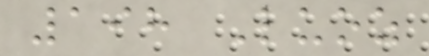198 Luoz
